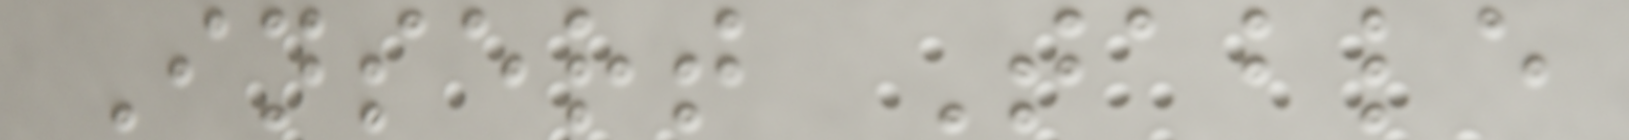Insert Table
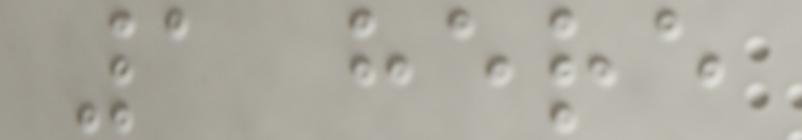1 here
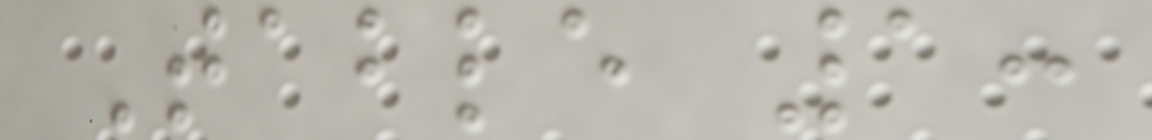Table 1:
